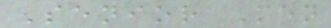Senior Men
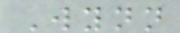Wynn
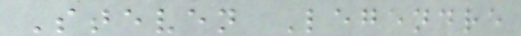Steven Legendre
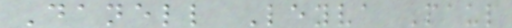Danell Leyva Paul
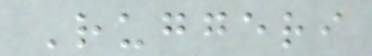Ruggeri
